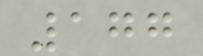177
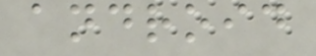android
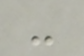-
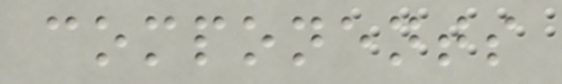components
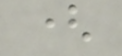(
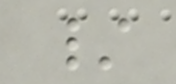/
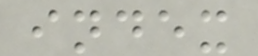index
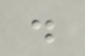.
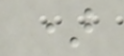)
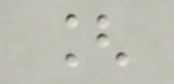[
